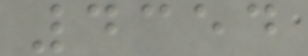4354
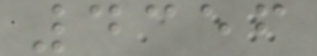4356
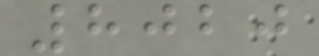8020
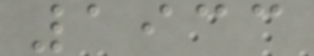1933
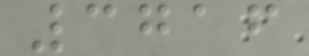3716
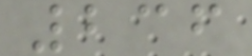236
